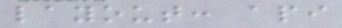layout: api
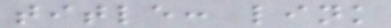title: link
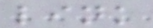link
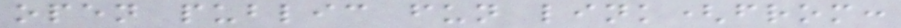open public fun link(from:
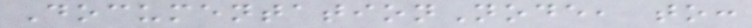DocumentationNode, to:
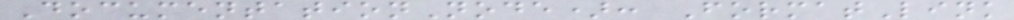DocumentationNode): FormatLink
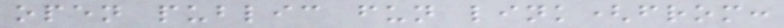open public fun link(from:
